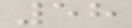58
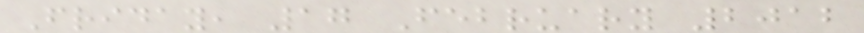Friday, 17 February 2012
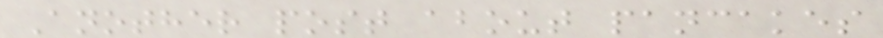Another post about pancakes
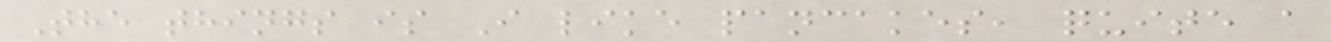The things is I like pancakes, quite a
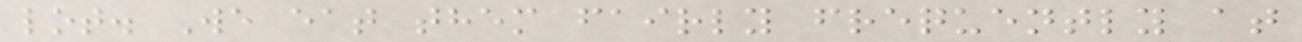lot. We eat them fairly frequently at
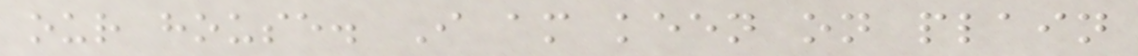our house. I am keen on plain
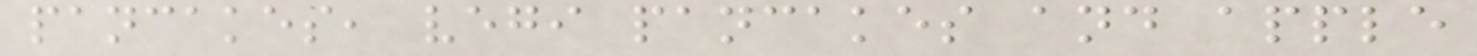pancakes, vegi pancakes and apple
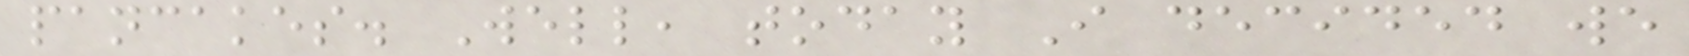pancakes. Well, today I decided we
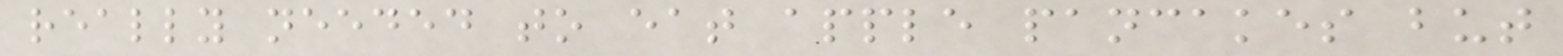really needed to eat apple pancakes but
